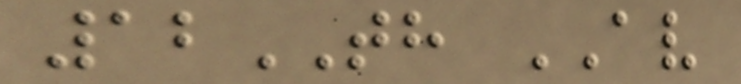12TH AV
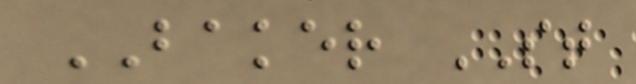BAKER ST
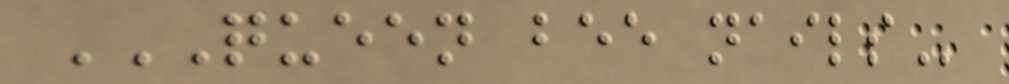QUEEN BEE NAILS
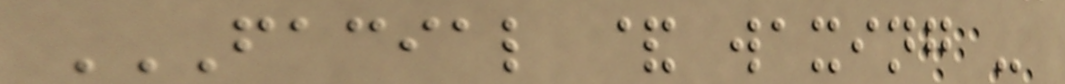FACIAL & WAXING -
